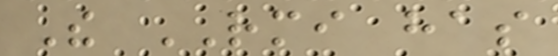The RMI has
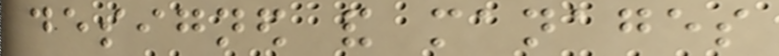designed and manages
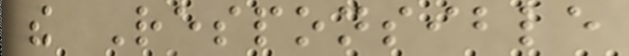the Responsible
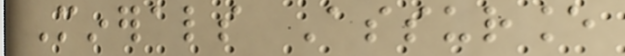Minerals Assurance
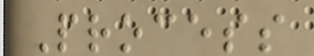Process
